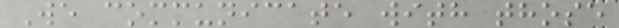We communicate with those
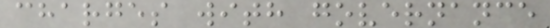charges with governance
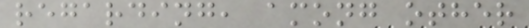regarding, among other
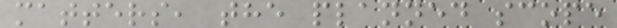matters, the planned scope
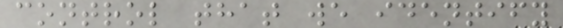control that we identify
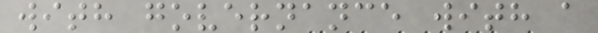with governance with a
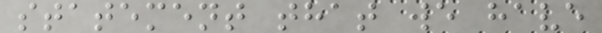statement that we have
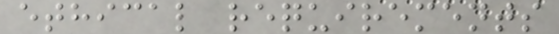ethical requirements
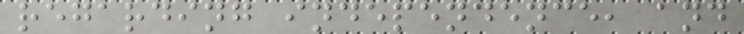regarding independence, and
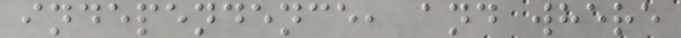independence, and where
